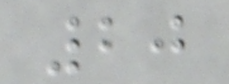20
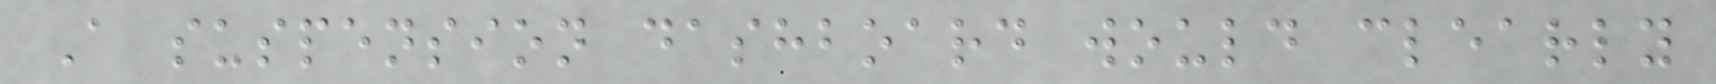A suspension dashboard would clearly
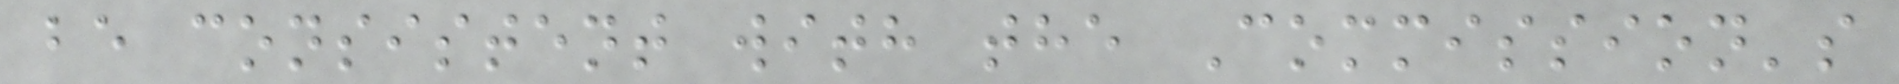be consistent with the Commission's
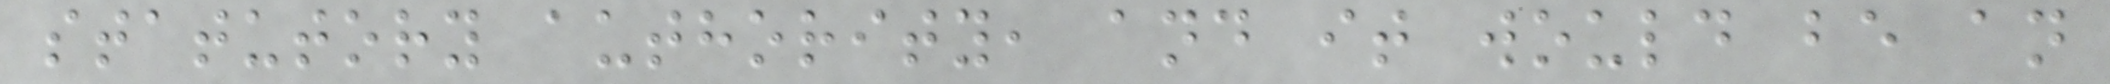statutory authority, and it would be an
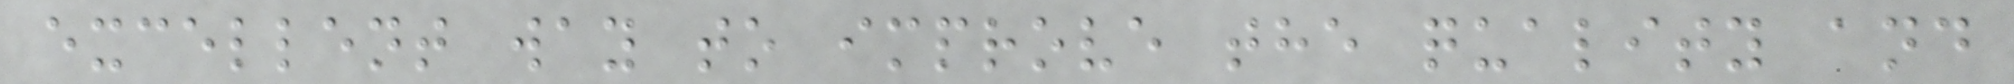excellent way to improve the quality and
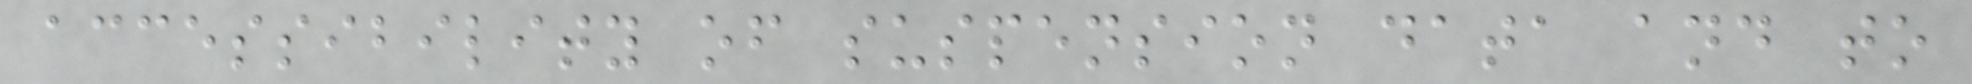accessibility of suspension data and to
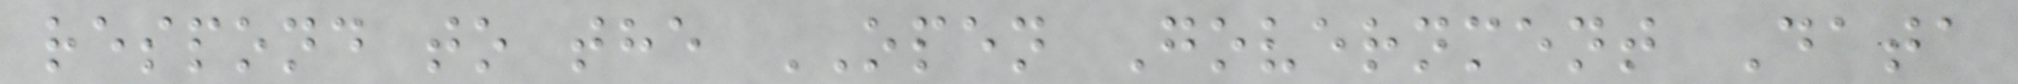respond to the OPEN Government Data
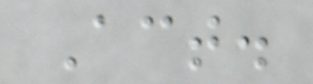Act.
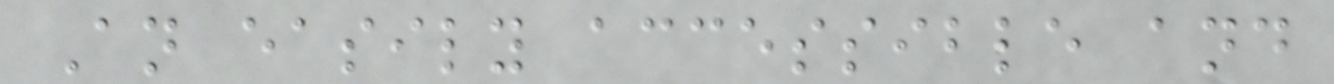An easily accessible and
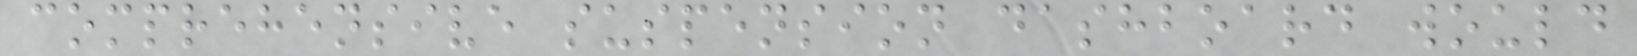comprehensive suspension dashboard would
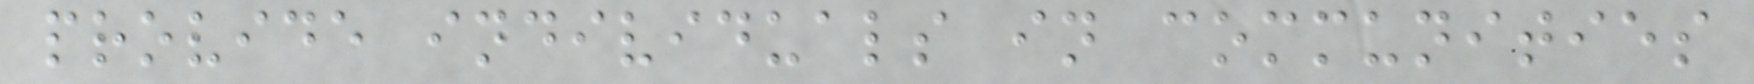provide individuals in communities
